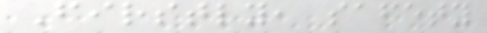Firstly, safety
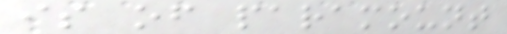is of paramount
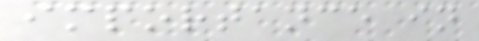importance in
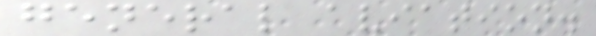general aviation.
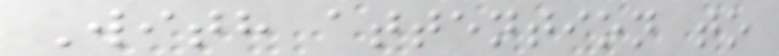With attention to
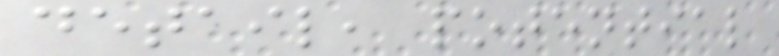detail, potential
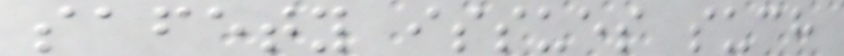safety issues such
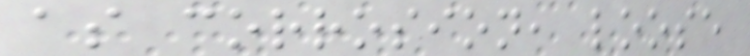as corrosion, loose
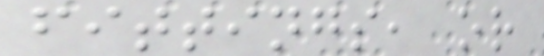fittings, or
